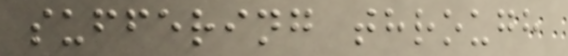suffering through
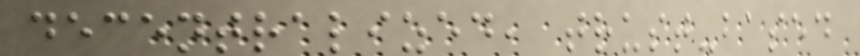decentralized, trust-based
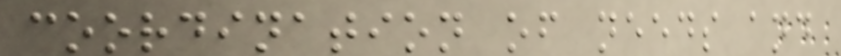coordination of needs and
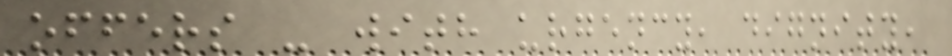offers - with urgency, dignity,
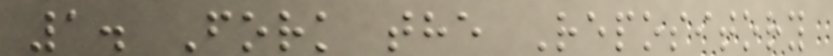1. Fork the Repository
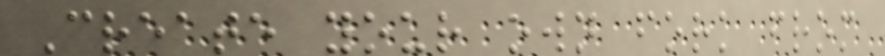Create your own fork from
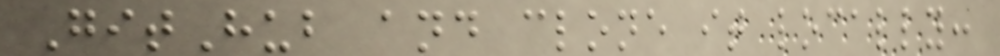GitHub and clone it locally:
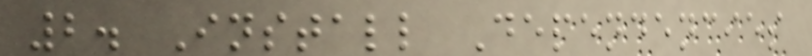2. Install Dependencies
